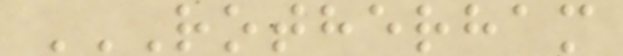ROTHERHAM
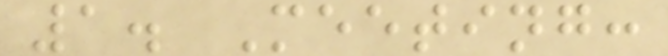1. Meeting:
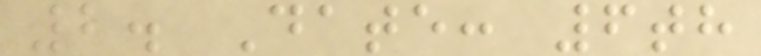2. Date: 6th
